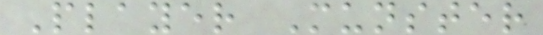Player Munster
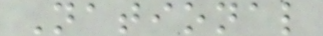National
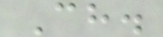Ch.
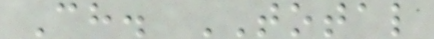Ch. TOTAL
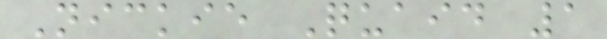Nickie Quaid 1
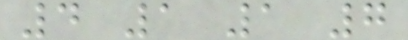4 1 1 7
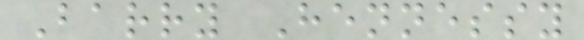Barry Hennessy
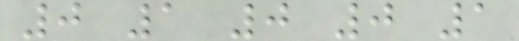0 1 0 0 1
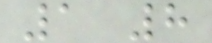1 8
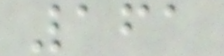161
